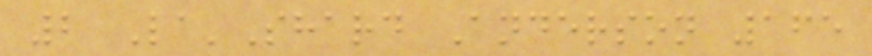2 La'Shard Anderson 165
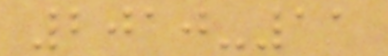2010-11
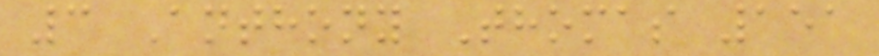3 Anthony Thomas 151
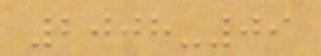2008-09
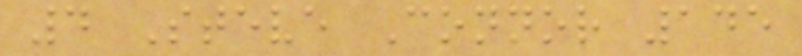4 Steve Connor 145
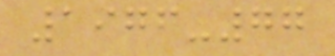1976-77
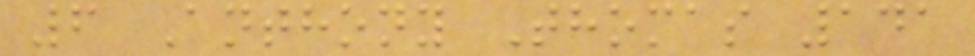6 Anthony Thomas 141
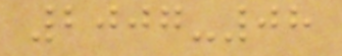2007-08
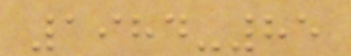1984-85
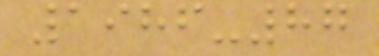1986-87
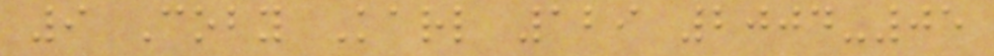9 Coby Karl 129 2004-05
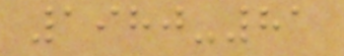1980-81
